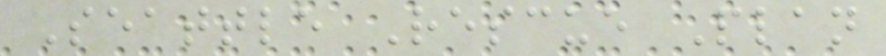Seattle Rescue Plan
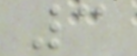3
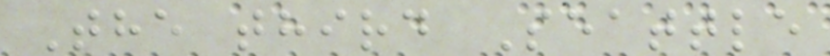The third Seattle
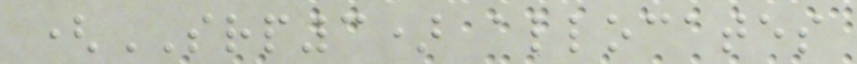(SRP3) allocates
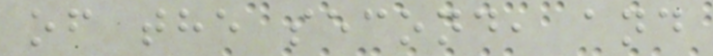of the second, and
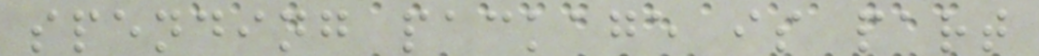spending package is part
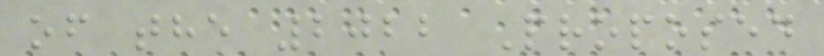of the 2022 Proposed
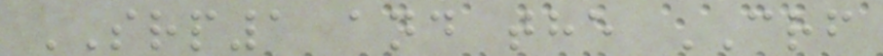SRP1 and the CRF
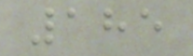185
